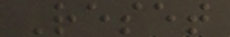Reset
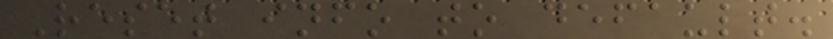Reset info to default.
